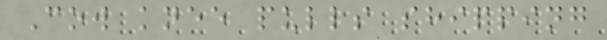Cow knee pulls shipping
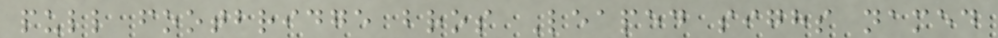pull footbridge bros Leaped sighs named
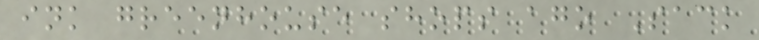ink greenhouse shops ago Sack
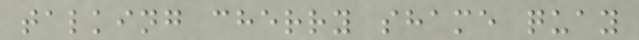talking cherry shame quay
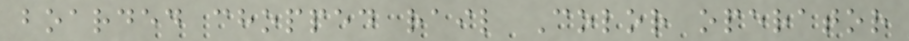boarded chopped rail Color operator
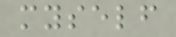myself
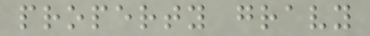property gravy
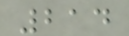214
